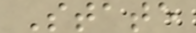State
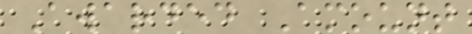Awarded Amount
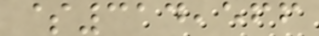$314,566
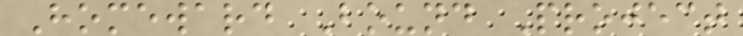Homeward Bound Project
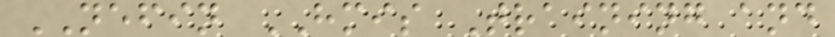NEFIN HMIS Training and
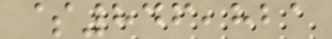$846,821
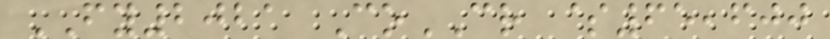FY2021 CoCR $65,600
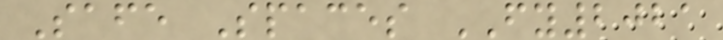Safe Spaces FY2021
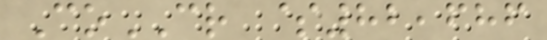CoCR $82,686
